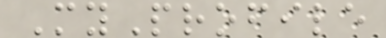MyProfile
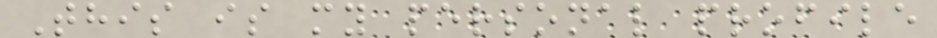This is my personal profile
